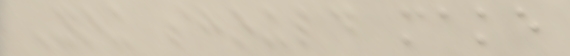You should make
